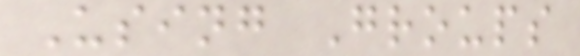Using Groups
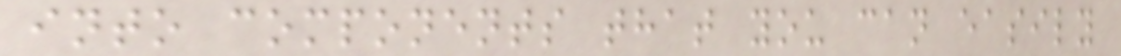into components that you can easily
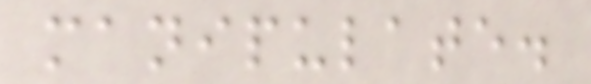manipulate.
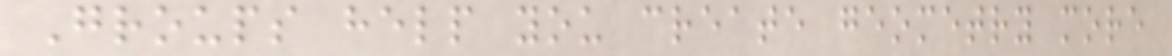Groups help you create geometry more
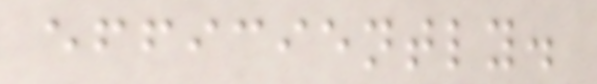efficiently.
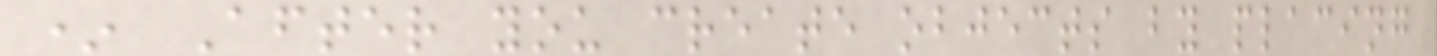* After you create objects by placing
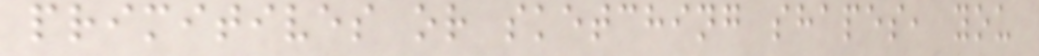primitives or sketching shapes, you
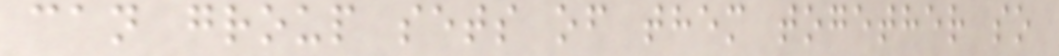can group sets of them together so
